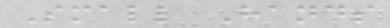Small Hands
